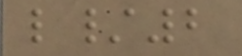l/2
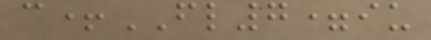c+FL7=iu
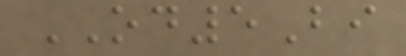OD5Bi
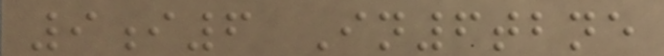9i6 In6tbne
